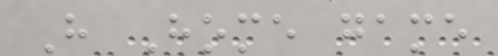H Home game
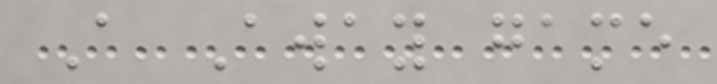A Away game
